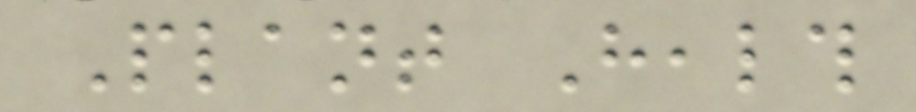Plant Health
